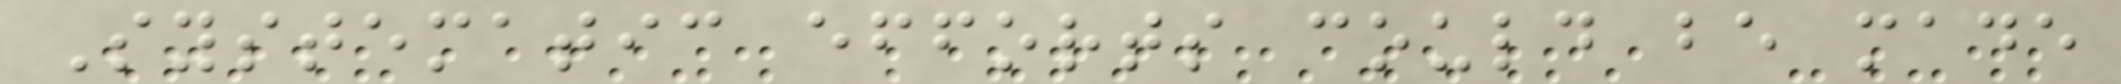Systematic efforts could be made
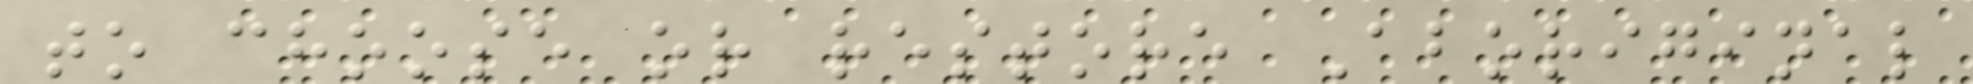to choose or restore Aboriginal
